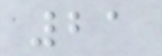21
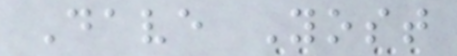Dave Yost
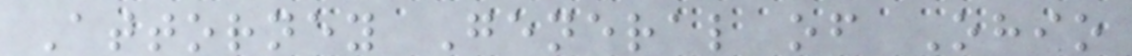Attorney General of Ohio
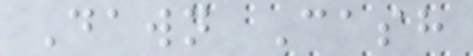Dawn Cash
